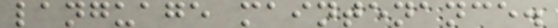language maintenance.
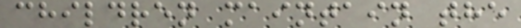children maintain the
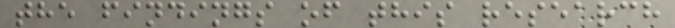the findings of this research
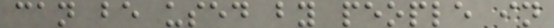can be used by people in
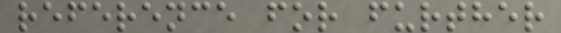reference for further
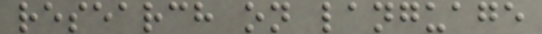research on language
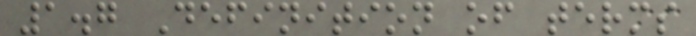1.7 Definition of terms
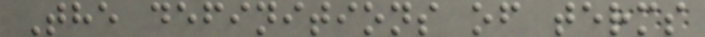The definitions of terms
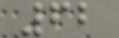62
